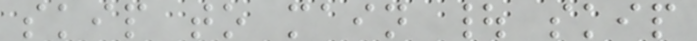skip to main | skip
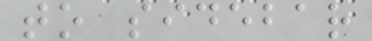to sidebar
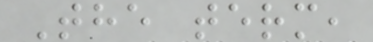The term,
